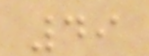49
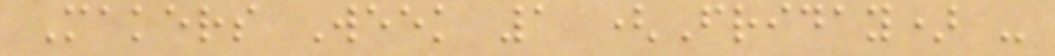Makers Week 1 (Friday) -
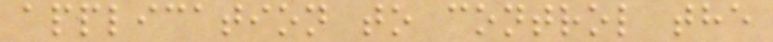application to control the
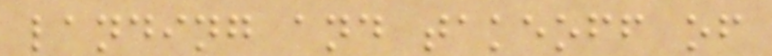landing and takeoff of
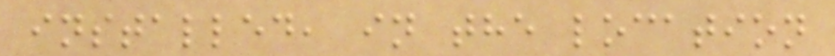installed, in the location
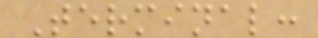Terminal:
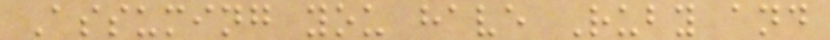Assuming you have Ruby and
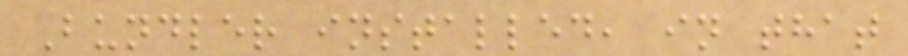Bundler installed, in that
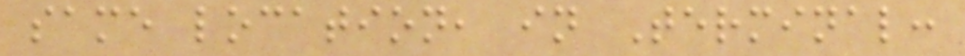same location, in Terminal:
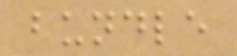bundle
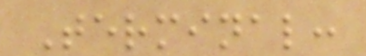Terminal:
